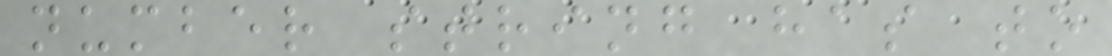number string has to
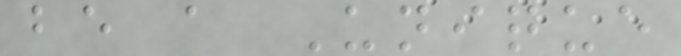be a Unique
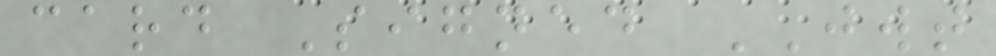card Signed JWT
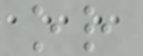or
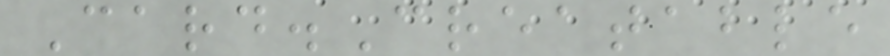Card.Creatable
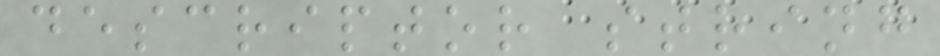descriptor string
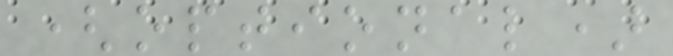(optional)
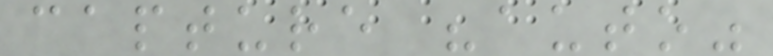capture "auto"
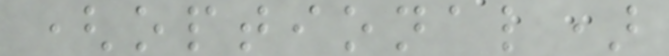(optional)
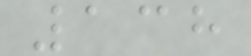138
